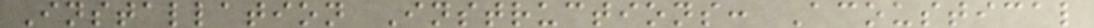Installation Instructions: Acoustical
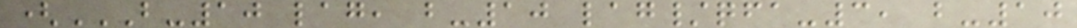(B-10 LAG, B-10 LAG/QFA-3, B-10
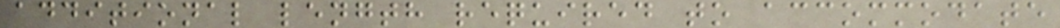additional length required to accommodate
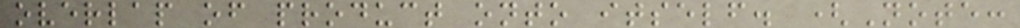overlap of product onto itself. (Note:
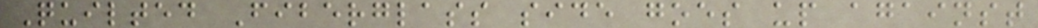Quilted Fiberglass side goes up against
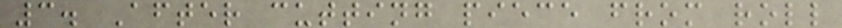3. After cutting piece from roll
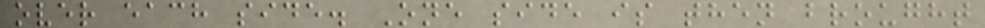over each side. One side is then brought
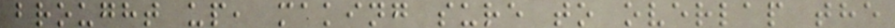brought up, making sure to overlap the
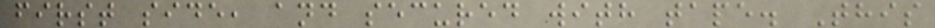first side, and secured with tape. This
